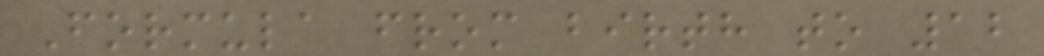Formula from birth to 12
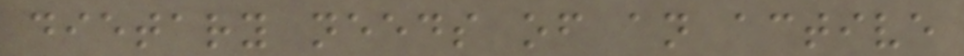dietary needs of an active
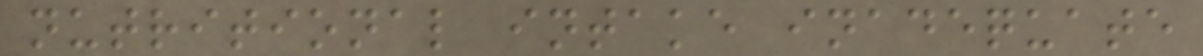nutritional intake inadequate
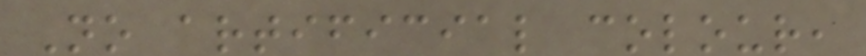No artificial colour,
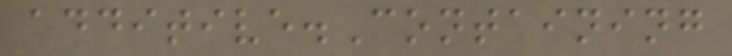additive.Containing
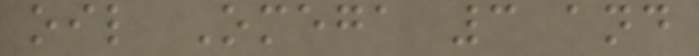oil Omega 3 and
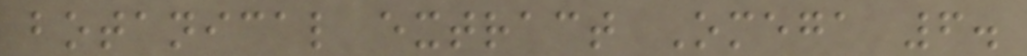botanical extract Omega 6.
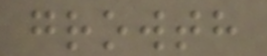growth
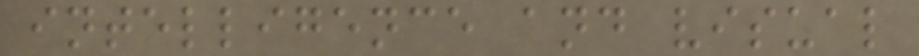intelligence and visual
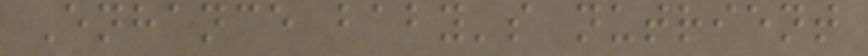Enhance baby's nutrient
